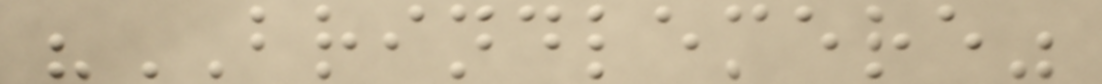"BRINDLEMERE"
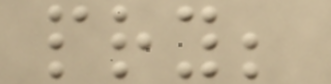pry;
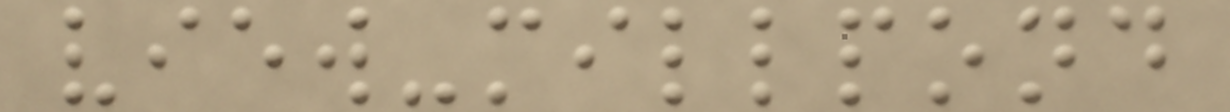view-millpond
